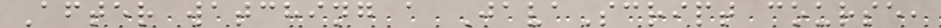After watching a JavaScript course,
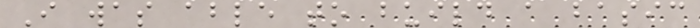I was able to build a basic
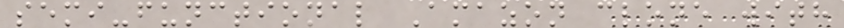semi-functional Amazon clone with
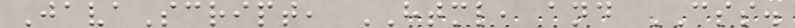JavaScript, HTML, and CSS.
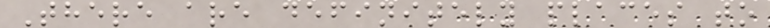There are definitely places to
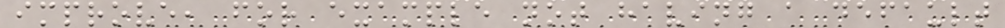improve, for example not having a default
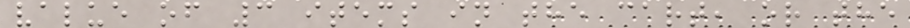value of 3 items in the cart, or the
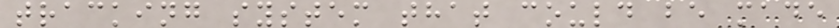tracking system that could be made
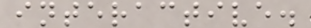interactive.
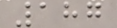187
